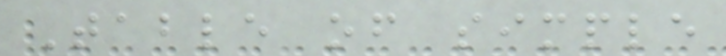Table of simple
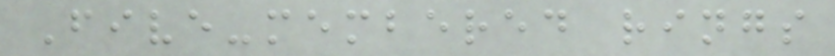Five-membered rings
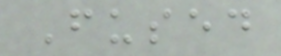Fused
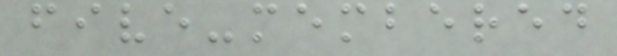five-membered
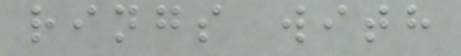rings with
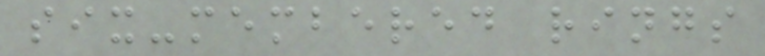six-membered rings
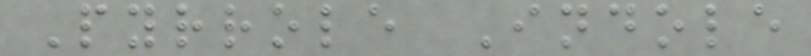Pyrrole Indole
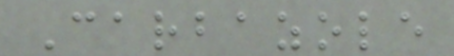Carbazole
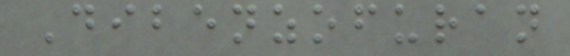Dibenzofuran
